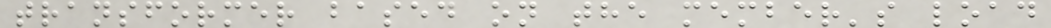transformer based on the member's load
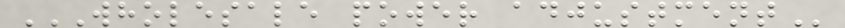WHOLESALE POWER ADJUSTMENT
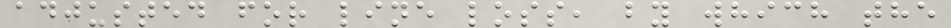adjusted for line loss, by which the
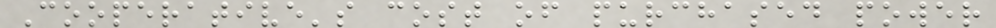Cooperative's cost of purchased power
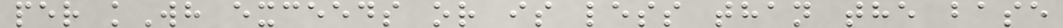per kWh exceeds or is less than the base
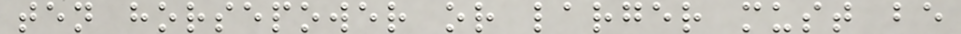ten horsepower or larger must be
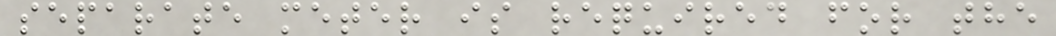separate meter is required for the
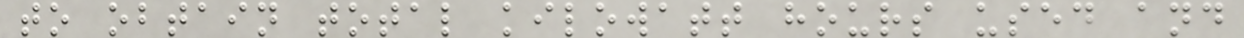to obtain total kilowatt hours used and
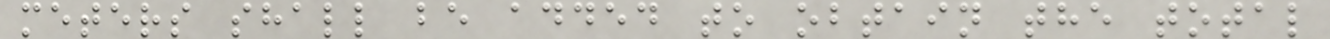meters shall be added to obtain the total
